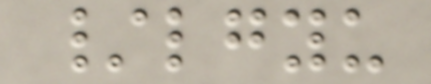/lgyu
